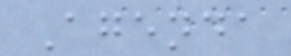Agenda
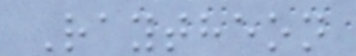Raytheon
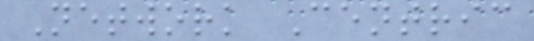Network Centric
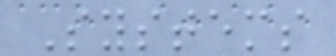Systems
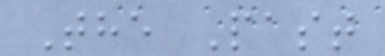The Past
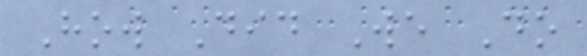How Did We Do
